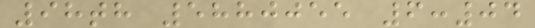98th 5880055 6:04
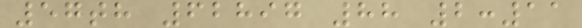57th 62897 88 2:11
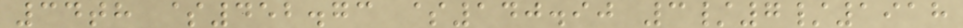34th $452.73 $140.90 3/7/1918
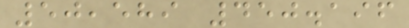50,589 450.196
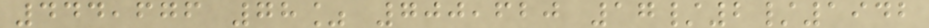444,676 78% 700,620 17/2/1942
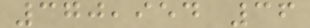370,954 36
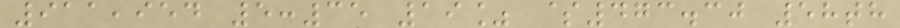911,954 5:35 19% $473.30 58th
